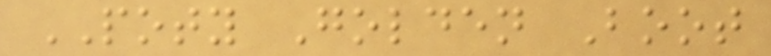POTY Golden Boot
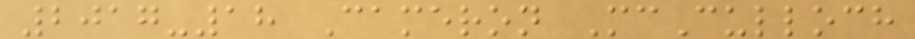2017-18 Cameron McCulloch
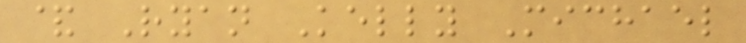& Ryan Kelly Michael
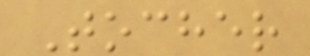Tocher
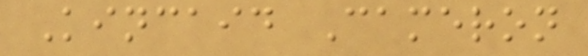Kincaid Cameron
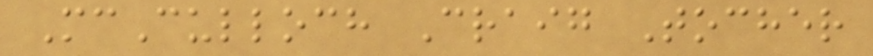McCulloch Craig Tocher
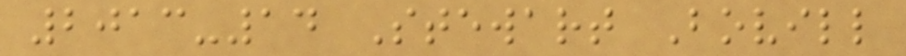2013-14 Stewart Bovill
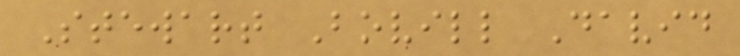Stewart Bovill David
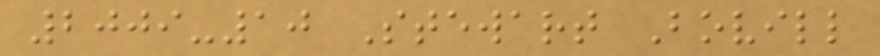2009-10 Stewart Bovill
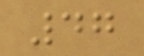47
